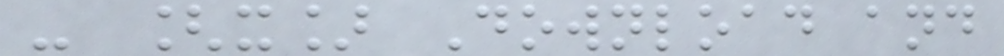- [x] Download and
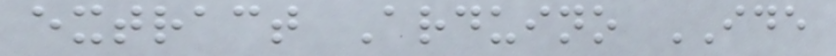extract Arduino IDE
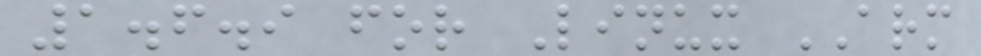1.6.9 for Linux ARM
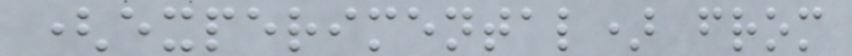(experimental) from
